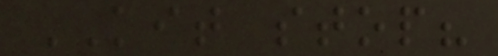KIT stop?
